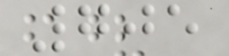705
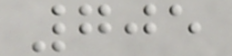705
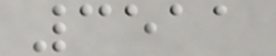3511
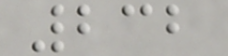232
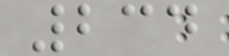234
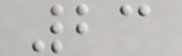23
